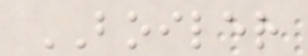BOILER
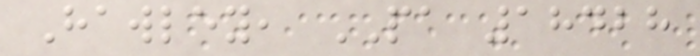Hawley, PA 18428
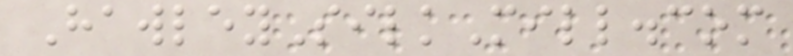HawleySilkMill.com
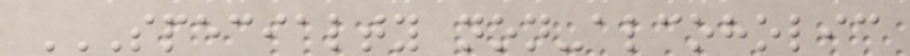SPECIALTY NON-ALCOHOLIC
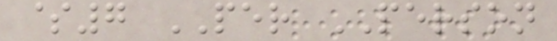$7 PER PERSON
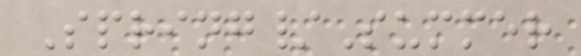Spring/Summer
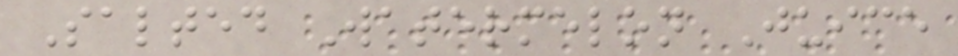Salted Watermelon Juice
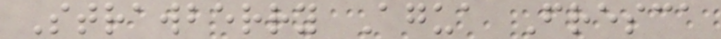Strawberry Agua Fresca
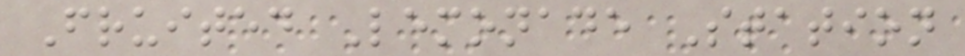Fruited Lemonade Station
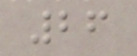26
